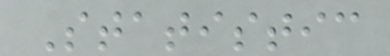Statistic
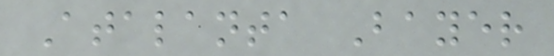Atalanta Bayer
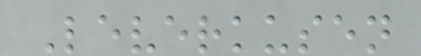Leverkusen
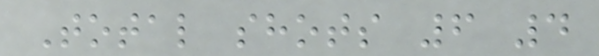Total shots 6 4
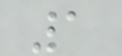1
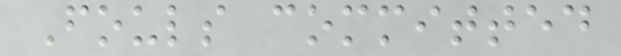Fouls committed
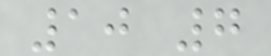10 7
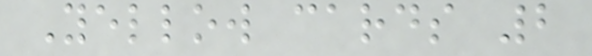Yellow cards 2
